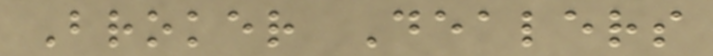Broker Dealers
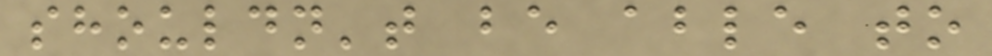shouldn't be able to
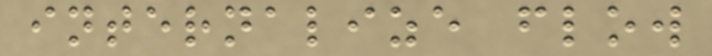internalize flow
